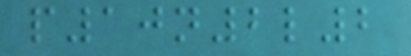p10n2l2
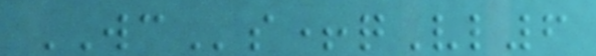WCs+qVl6
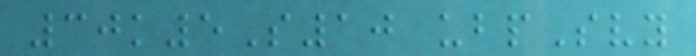30k5S10 ubpSvy
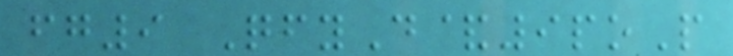fg9 QfyD&9poP
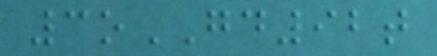3oGD92t
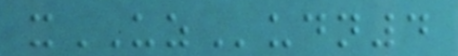xUZudn4
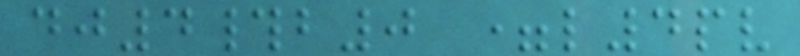dj4#b0 =l4pv
